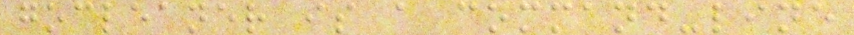gocleaner is a command-line
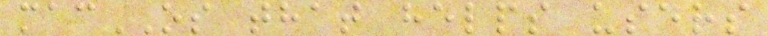macOS that helps users
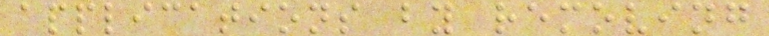applications by removing
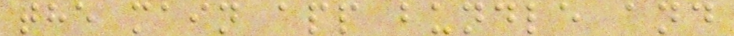the main app bundle and
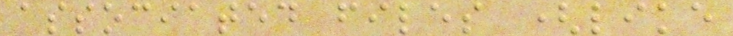associated files (like
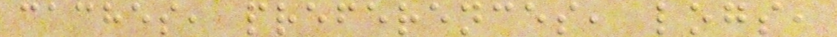caches, preferences, logs,
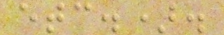etc.).
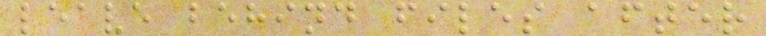leave behind files after
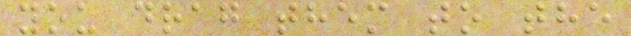you drag them to the
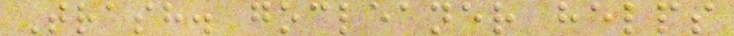Trash. gocleaner helps
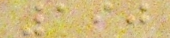190
